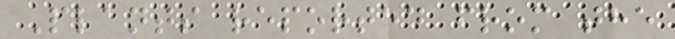Plants reported from the
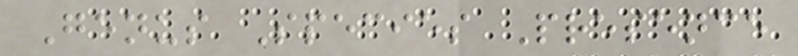Genus Species Presence
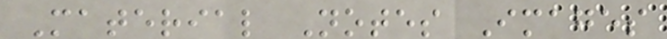Material Notes Images
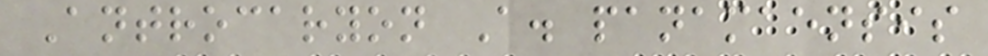Antrocaryon A. panamaensis
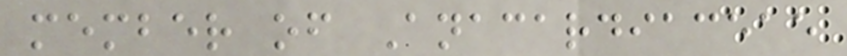member of Anacardiaceae
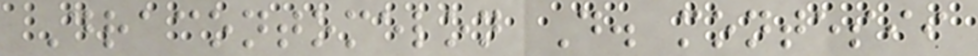Dracontomelon D. montesii
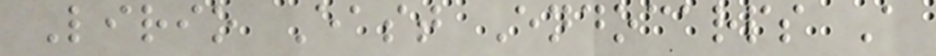Lirio East Endocarps A
